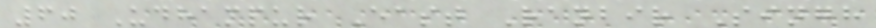60 Udhampur East Ranbir Singh
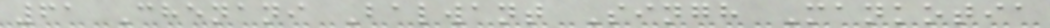61 Chenani Balwant Singh Mankotia
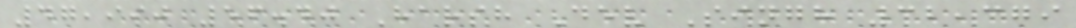47,990 56.40 Harsh Dev Singh 32,379
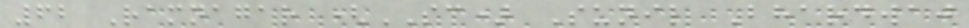62 Ramnagar (SC) Sunil Bhardwaj
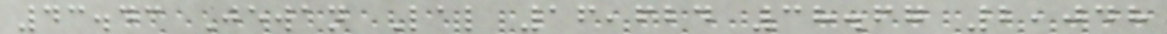43.43 Jewan Lal 16,624 38.67 2,048
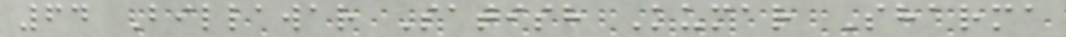64 Billawar Satish Kumar Sharma
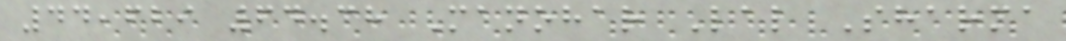44,629 64.38 Manohar Lal Sharma
